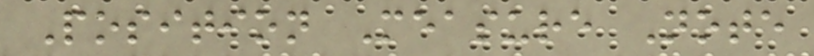Position Measure Note
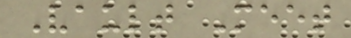Vault Meet
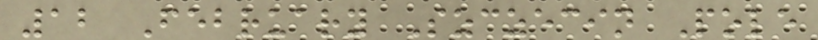12 February Szczecin Pole
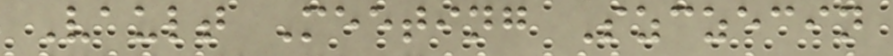Vault Meeting Szczecin
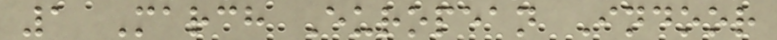1 March European Indoor
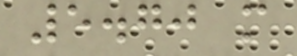5.70 m
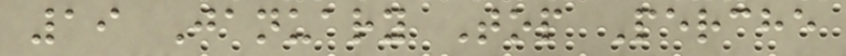19 January Top Perche
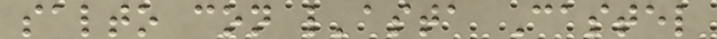salto con l'asta Castel
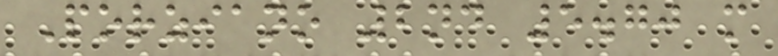Porziano 2nd 5.70 m
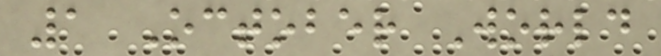1 October World
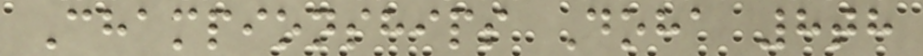Championships Doha 8th
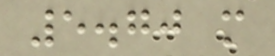5.70 m
